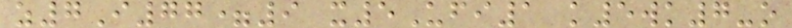z7I77=9 x5Ufi1 k5wk7-o
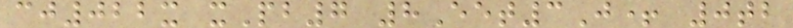cj022x xPb7 8Eet3J+ 0tb
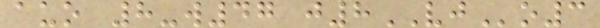auo 8-w47 j8VJo3
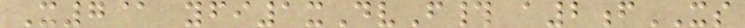X7@ yfi1xDvF# a2fXS
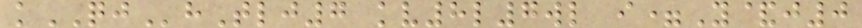kQJhTlj7 kv8l7wl i=Y&j0
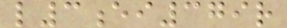l3ei379r
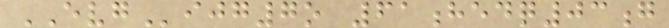EVGijg7o 61hedq03g
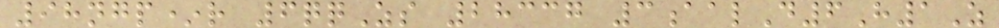98ngp*r 6qqZs 28337 3aalD6H1Z
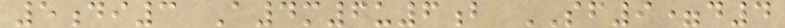5di3 A4m6u6b SF9=d4
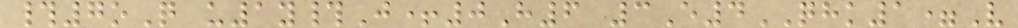#7oQ u1y#J+0H6 3E4QHK1=V
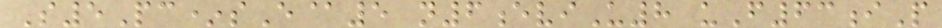S5Pc*sE@5 n6eviU8 uF63iP
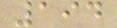194
